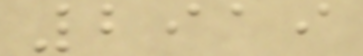2919
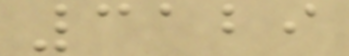3129
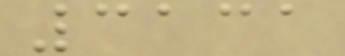3131
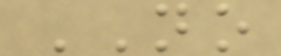NO
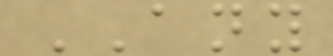ANY
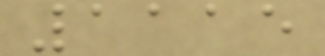1115
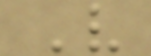V
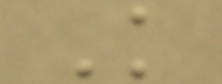K
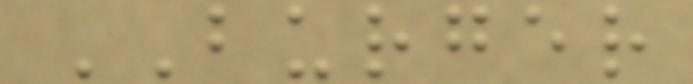BURGER
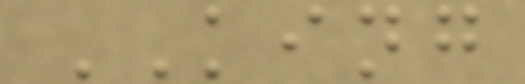KING
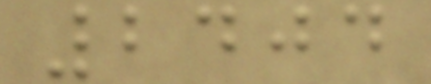2404
